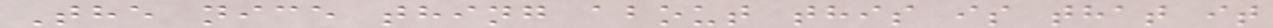The nice thing about this is that it
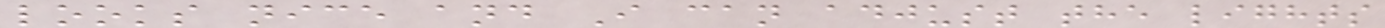looks nice and I can adjust the lights
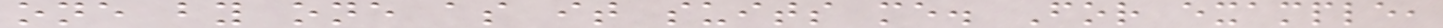one by one as it suits me. For example,
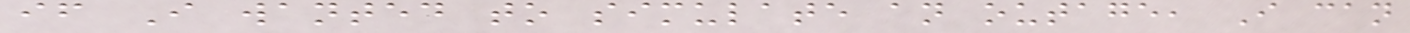if I wanted to simulate an outage, I can
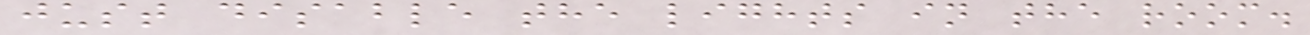just disable the lights in the room.
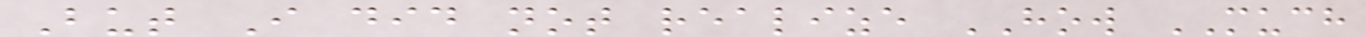But I did not realize HOW MUCH
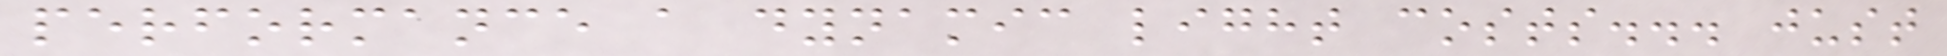performance a dynamic light costs... just
